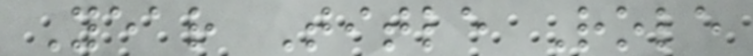Year Title Role
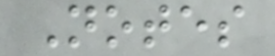Notes
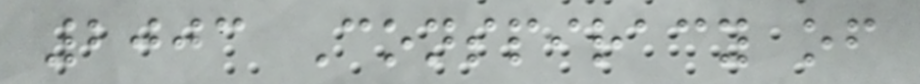2003 Conspiracy of
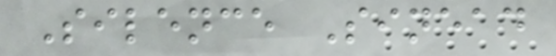Silence Sinead
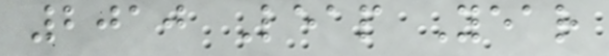2010 Leap Year
